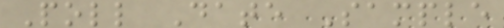Poll Date Sample
